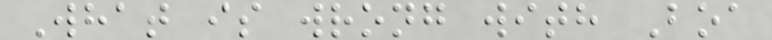What is wrong with Boa
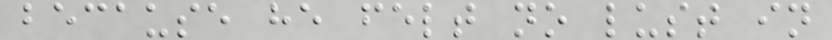because he felt no lust in
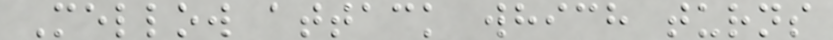Mellow attack which turns
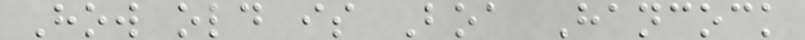How old is Boa Hancock
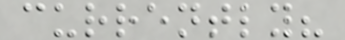currently?
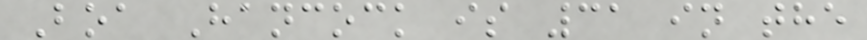Boa Hancock is 31 in the
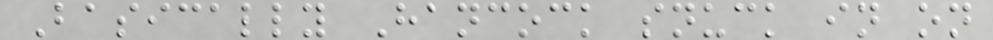Basically Hancock snuck in on
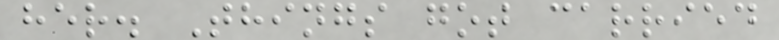her. Things got carried
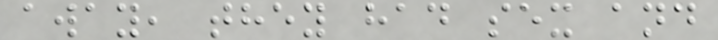away, they had sex and
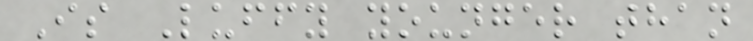Is Luffy younger than
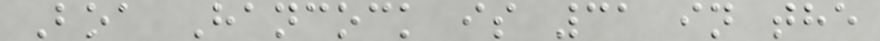Boa Hancock is 31 in the
